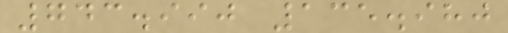743.990 135.980
